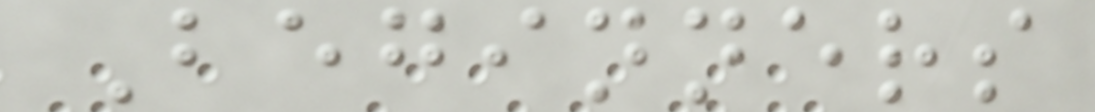Beginners
